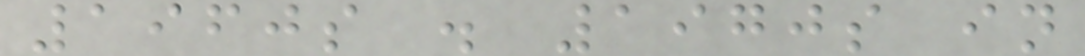1960s . 1970s in
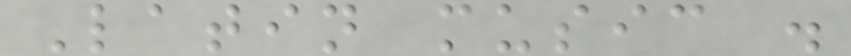Latin music .
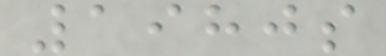1980s
